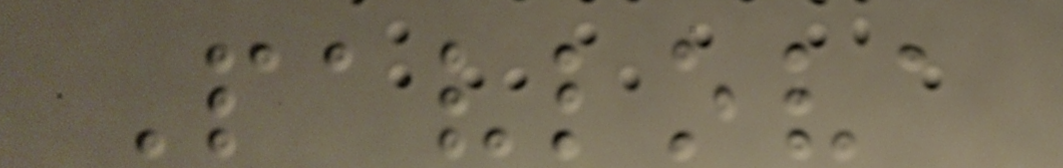Pavlova
